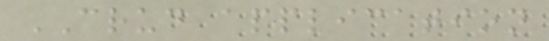CRUD application
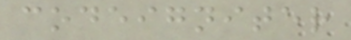codeigniter
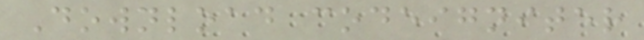Download codeigniter
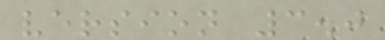version 3.0
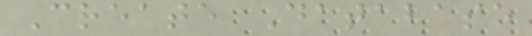Create Database
